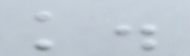k.
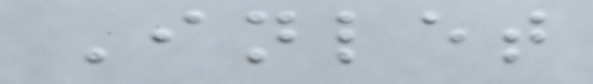Inlet
